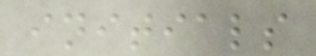initials
